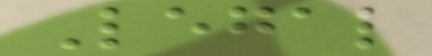Legal
